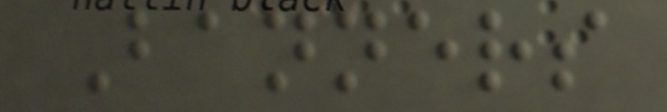Banners
